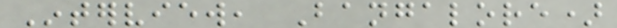Interview, Bangalore)
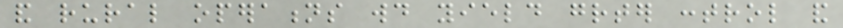and rural operations would yield greater control and
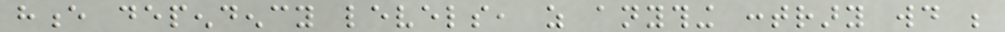hence dependency levels, as anything contrary would be
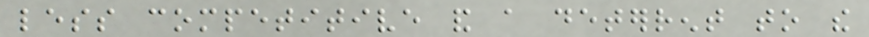less competitive and a deterrent to the
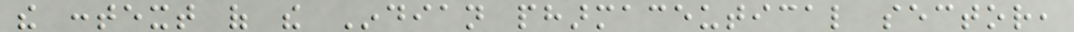the context of the Indian pharmaceutical sector,
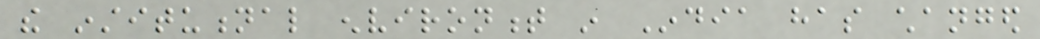the institutional environment in India has changed
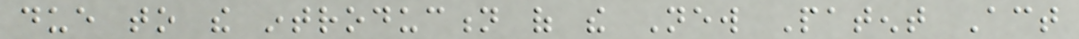due to the introduction of the New Patent Act
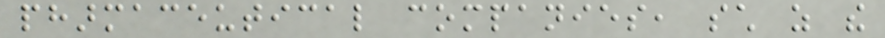pharmaceutical companies, such as the
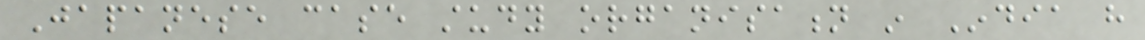Japanese case study organisation in India have
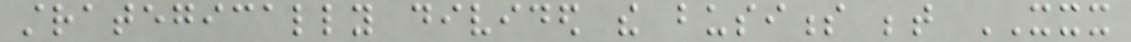strategically divided the business between XXX
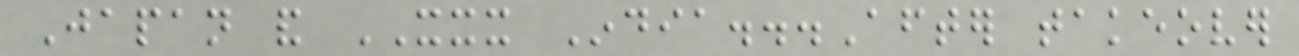Japan and XXX India...After takeover
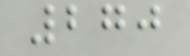270
